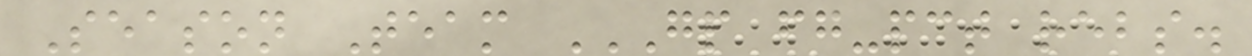Season Team GP FG-PCT REBS.
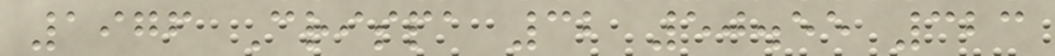1976 Crispa 32 50.55 323
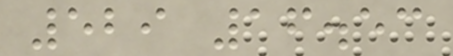529 16.53
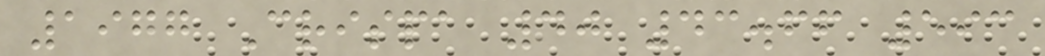1977 Crispa 40 43.66 593
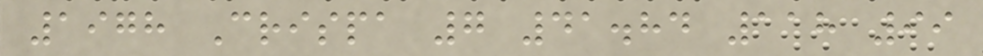1978 Crispa 7 41.84 118 99
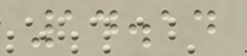14.14
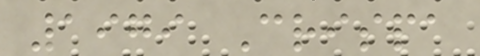1979 Crispa
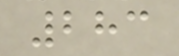283
